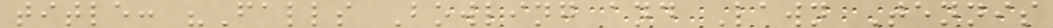title: "Falls Bowling and Lawn Tennis
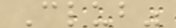Club"
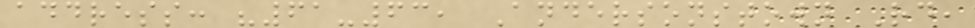address: "61-63, Andersonstown Rd,
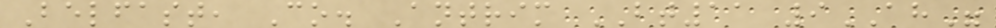Belfast, Co. Antrim BT11 9AH"
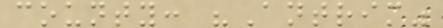county: "Antrim"
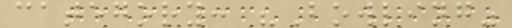category: "Bowling"
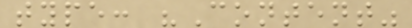type: "Content"
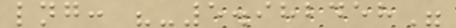lng: "-5.982458"
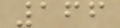166
